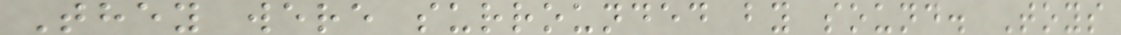They were surrounded by sound. Toys
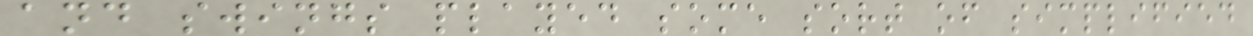and swings played some sort of simplified
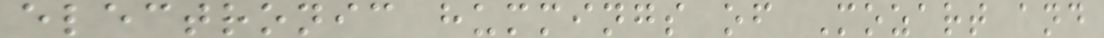electronic hummings of Mozart and
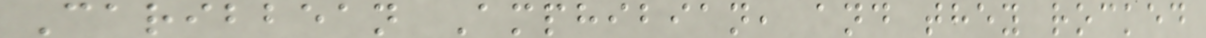Caribbean Amphibian, and they rocked
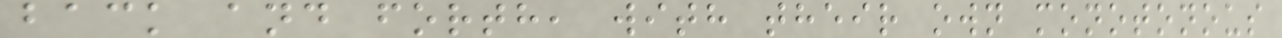back and forth, with their own monotonous
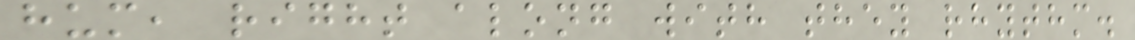hum, right along with they rhythm.
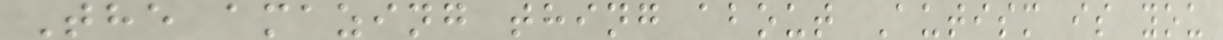The amazing thing about Autism is you
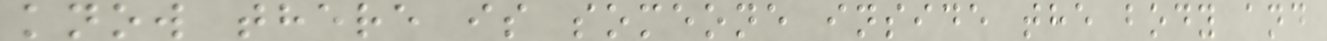know there is someone inside the body and
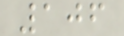106
